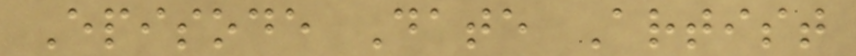Episode Date Artist
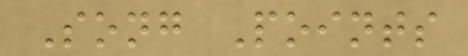Song Points
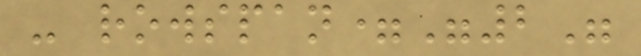- rowspan="2"
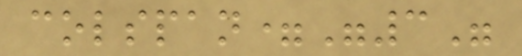colspan="3"
